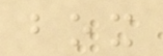box
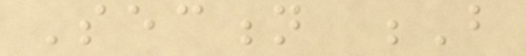Section B
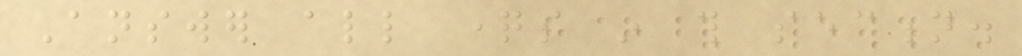Answer all questions in this section.
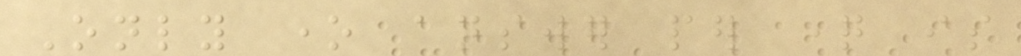Only one answer per question is
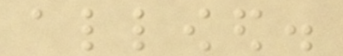allowed.
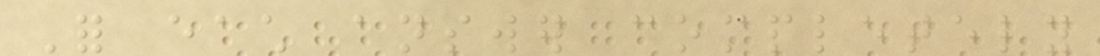For each answer completely
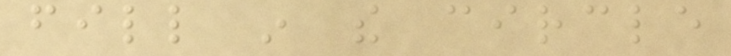fill in the circle
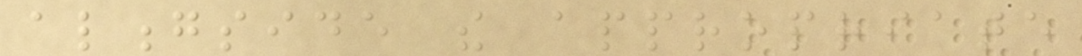alongside the appropriate
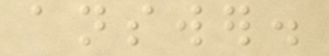answer.
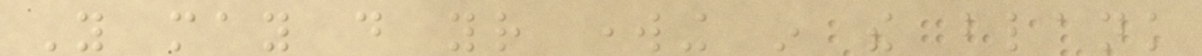You may do your working in the blank
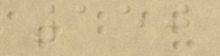150
